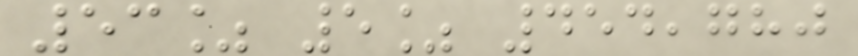53% 5% 454,780
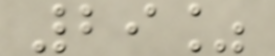29%
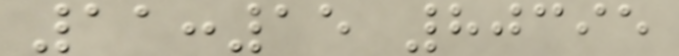11:15 80395
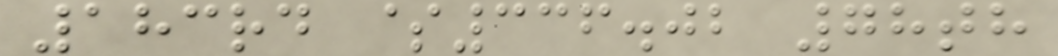183rd $336.02 78th
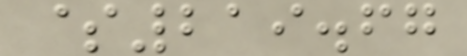$219.67
